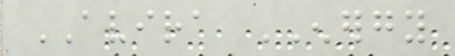AVIRA ENERGY
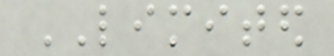LIMITED
